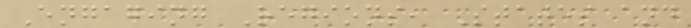Engaging Regions, States and
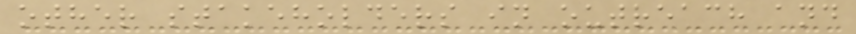other stakeholders in outreach and
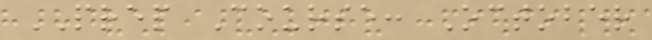PREP Course: October
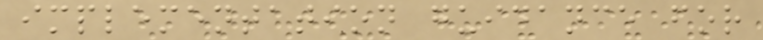implementation guidance for
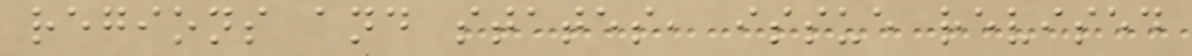regions and states, issue revised
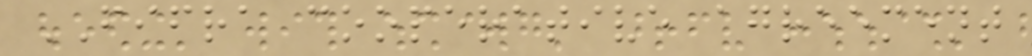FIFRA cooperative agreement
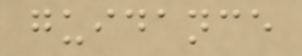guidance
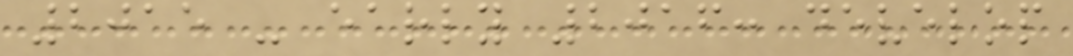2015 - early 2016: develop
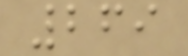269
